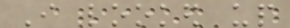I looked up
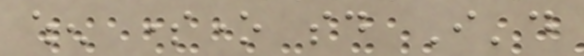when someone said I'd
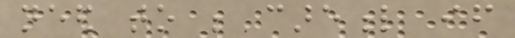need to be careful if
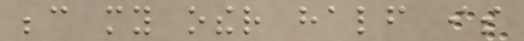because my other half is
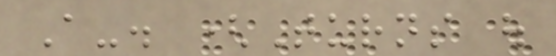A-. (Turns out
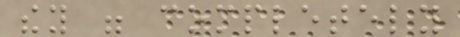they were completely
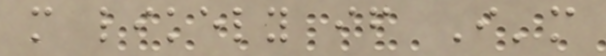more likely if I'm
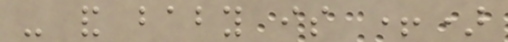- and baby is +)
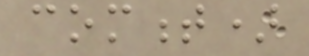comment)
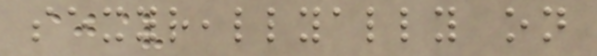sexyreallyally on
